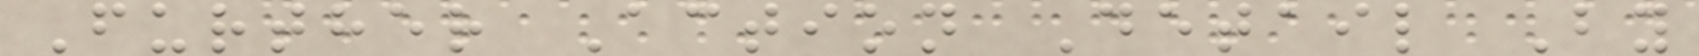Further Action Detail By
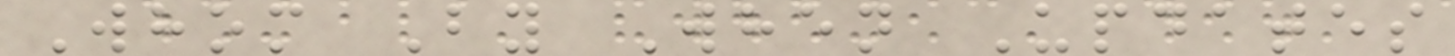Whom By When Updates
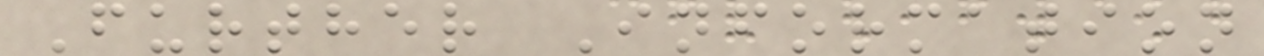Further Information
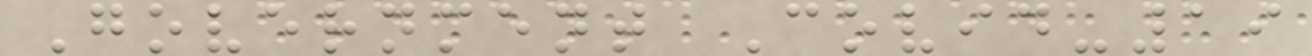Government Covid-19
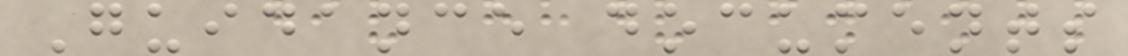Guidance documents
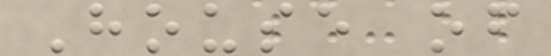House of
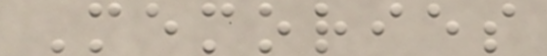Memories
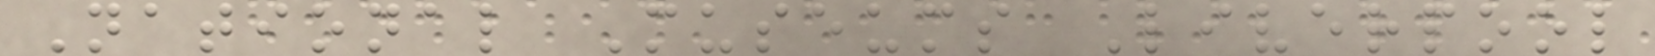National Museums Liverpool
